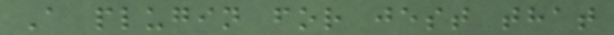A plugin for jest that
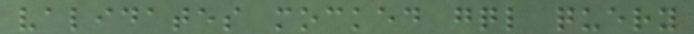validates mocked gql query
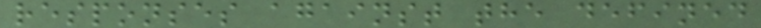responses against the defined
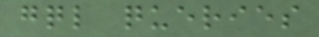gql queries
